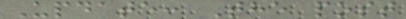Update: The post
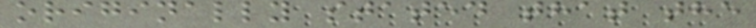originally stated that the
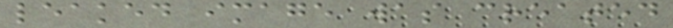leaked image was created
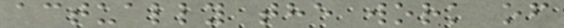actually the work of
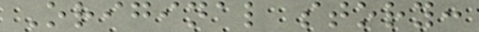Original story:
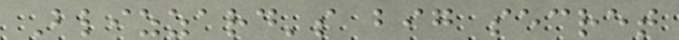Blizzard's big secret
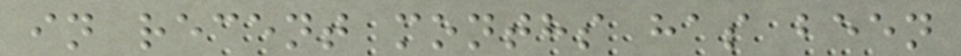in recent months has been
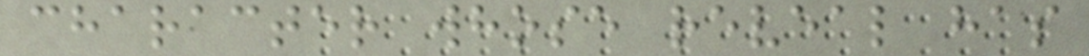character whose reveal has
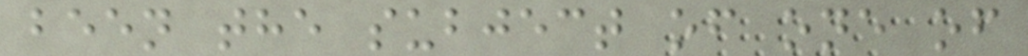been the subject of one of
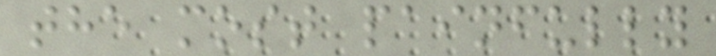the most painfully
